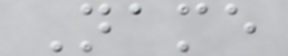Name
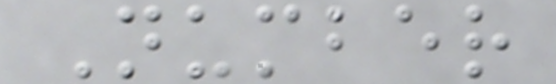Number
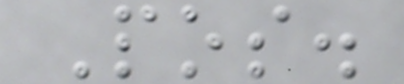Pos.
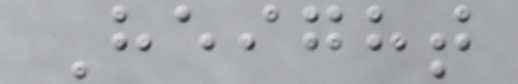Height
